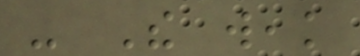- The weak
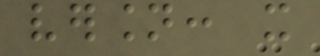version: it
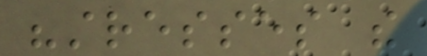"stresses the
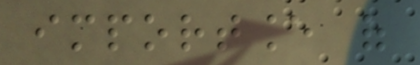importance of
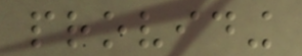providing
